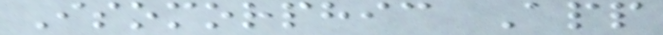Isomorphic App
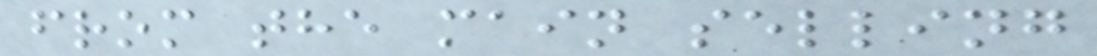from the main selling
